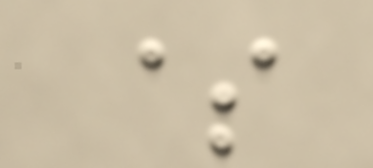$
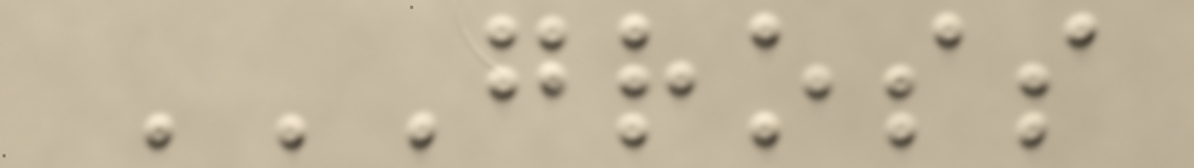GROSS
